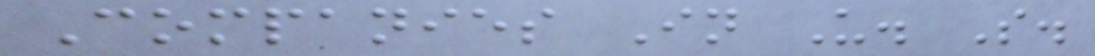Companies In U. S.
